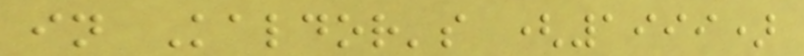in Kaldor's (1999)
